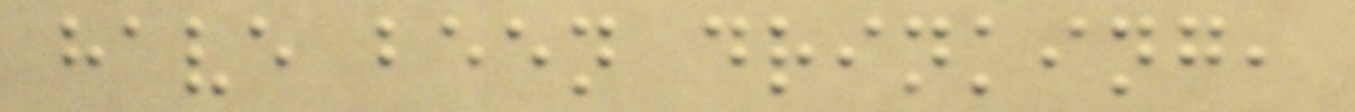have been drinking,
